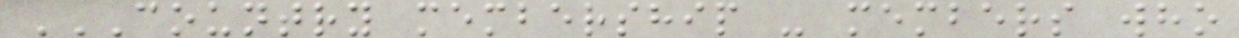COUNTRY MEMBERSHIP - MEMBERS WHO
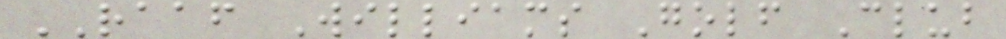RAAF Williams Golf Club
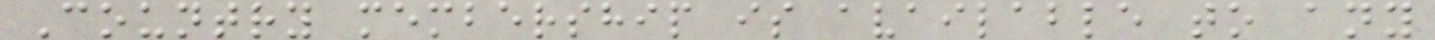Country membership is available to any
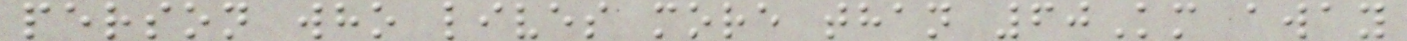person who lives more than 60Km away
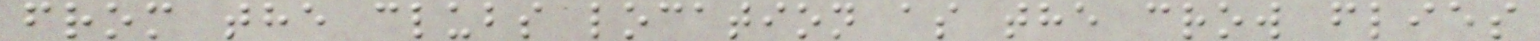from the clubs location as the crow flies
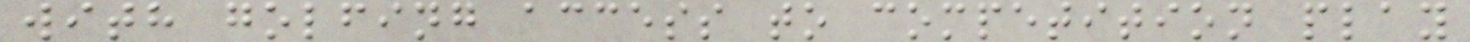with golfing access to competition play
